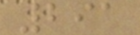291
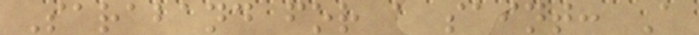Saraband for a saint: A
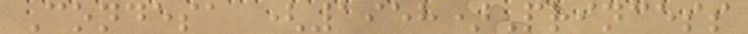Condesa (1958)Princess
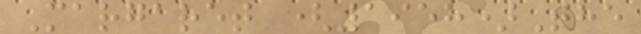Margaret (1958)The
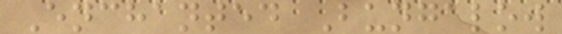Enchanted Bungalow
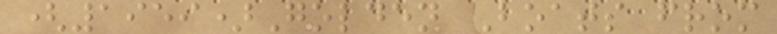(1959)Golden Boats from
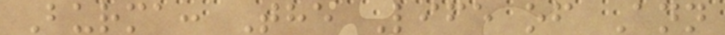Burma: The Life of Ann
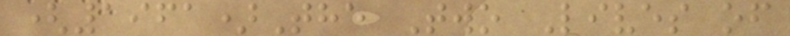(1961)The Two Lives of
